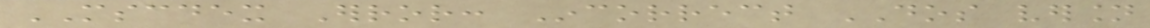MSCDEX Error: Incorrect DOS version
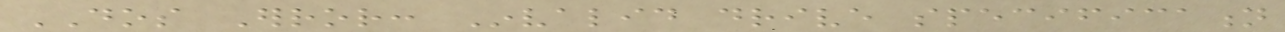DOS Error: Invalid drive specification
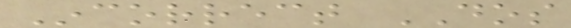Incorrect DOS
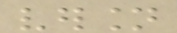version
